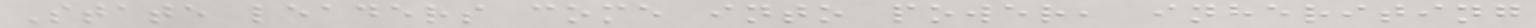State leaders come into power, inheriting
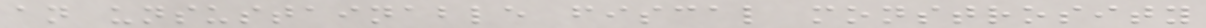an unsustainable fiscal monstrosity
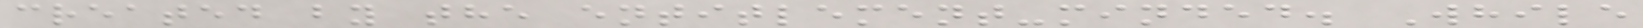created by the entitlement-minded. While
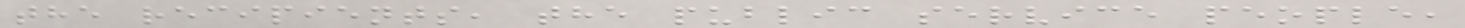the recipients, the public service people,
